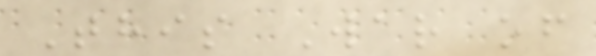This War of
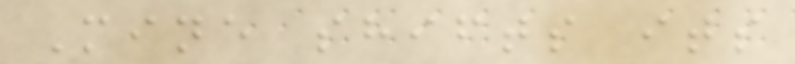Mine shifts its
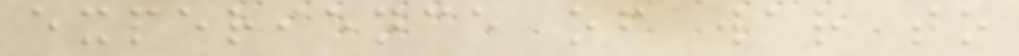experience of war to
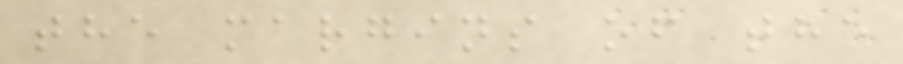the margins of the
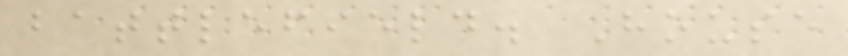battlefield. House
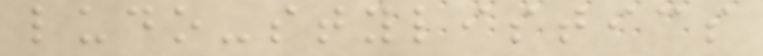ludo-stylistics
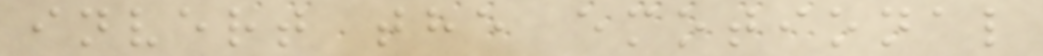invert the emotional
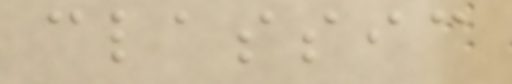classic
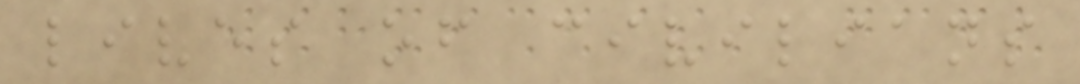lives of civilians
